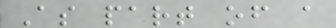As part of a
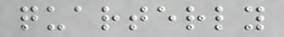quarterly
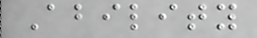Ability
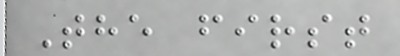The first
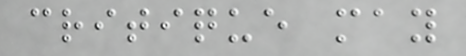critique may
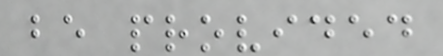be provided
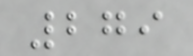279
